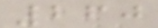260
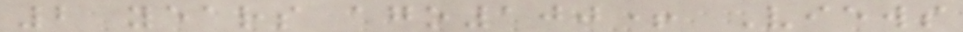2 years ago100+ Views
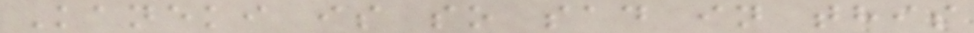Kaneki is so sad in this
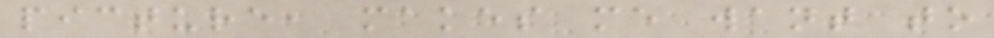picture, makes me want to
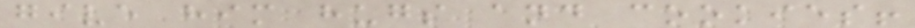give him hugs and cookies!
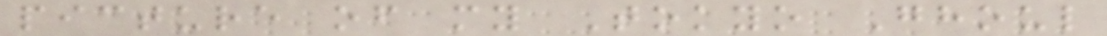picture of my Tokyo Ghoul
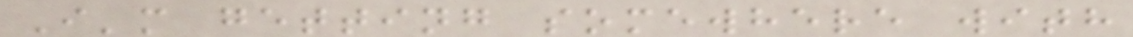I'm getting somewhere with
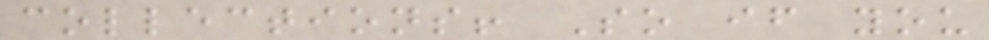collections! So if you
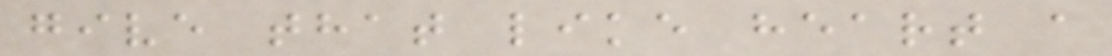give that like heart a
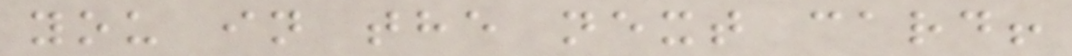you in the next card!
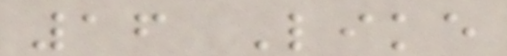16 Like
